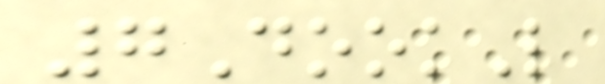7DookL
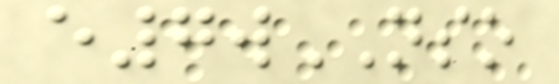e7wNSO
